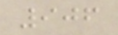906
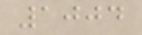1004
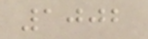1002
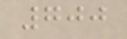700
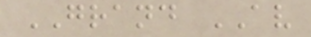GRAND AV
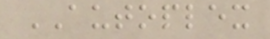AUTOPLEX
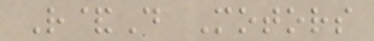R&D Motors
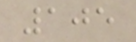105
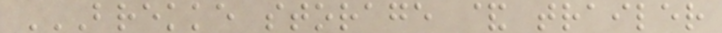BREKKE STORAGE & TRAILER
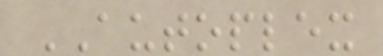AUTOPLEX
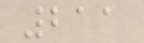211
